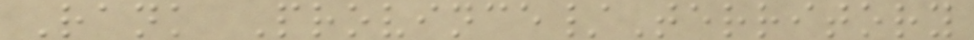Rank Province/Territory
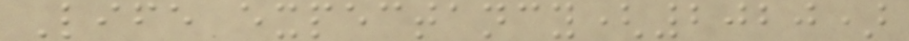Life expectancy(2020)
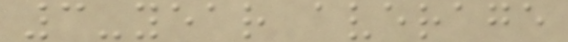3-year average
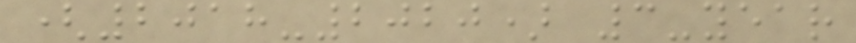(2018-2020) 3-year
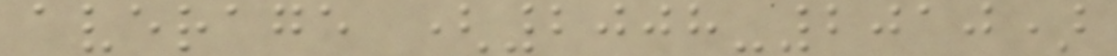average (2008-2010)
